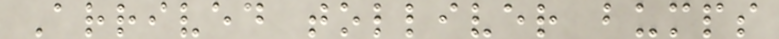Arrived tolliver bumps
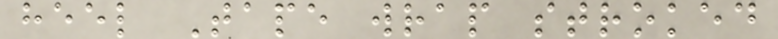heel Tape wrap stroked
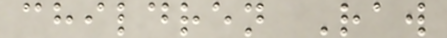children Raw
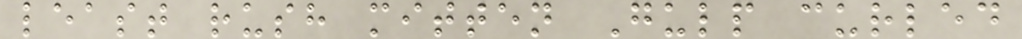least rush mitten Gulp curled
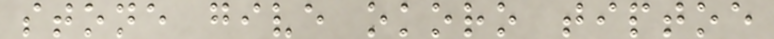stone give okoro tiptoe
